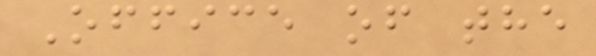Office of the
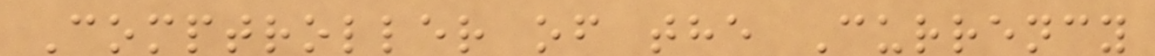Comptroller of the Currency
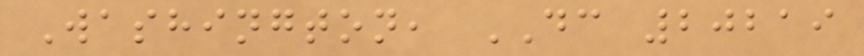Washington, DC 20219
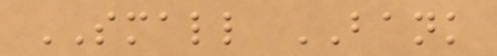SMALL BANK
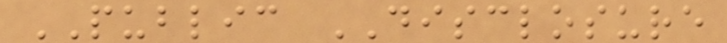PUBLIC DISCLOSURE
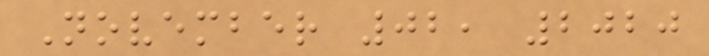November 02, 2020
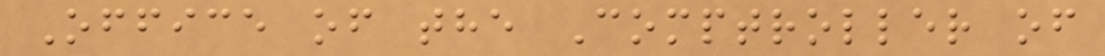Office of the Comptroller of
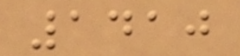1410
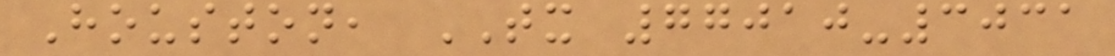Houston, TX 77010-3031
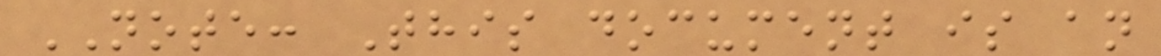NOTE: This document is an
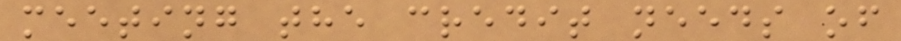meeting the credit needs of
